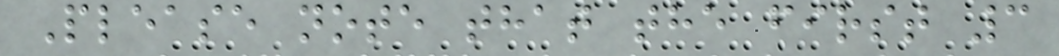Please note that the first 3
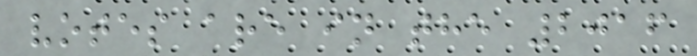votes are in the 2016
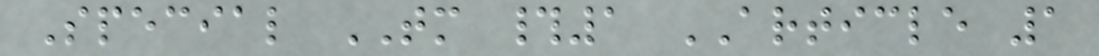Special TM #1 ARTICLE 1
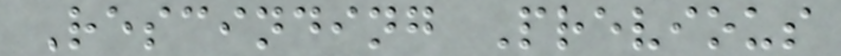Rescinding Previous
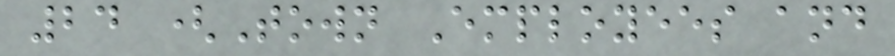24 (Town Employees and
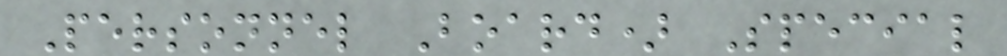Personnel Board) Special
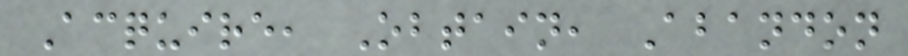Acquire, Obtain, Abandon
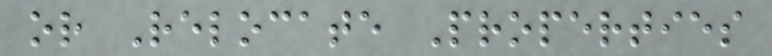or Relocate Properties
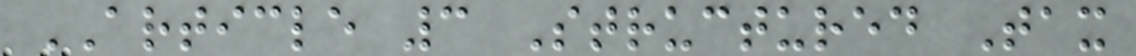ARTICLE 3 Structured Tax
